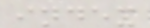index
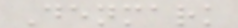Denmark
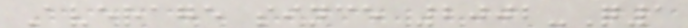Average since 2002-Q1
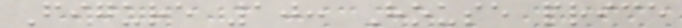Figure 10: House price
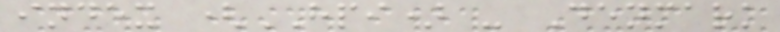index (HPI) - Denmark
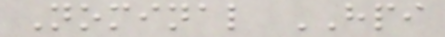Nominal HPI
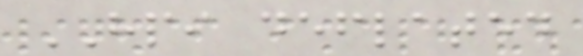HPI deflated
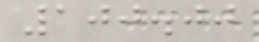100.00
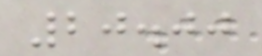20.00
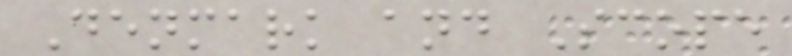Denmark and Scope
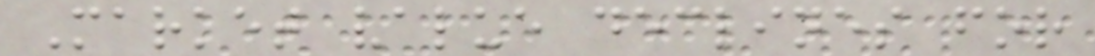Market value declines for
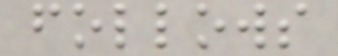follows
